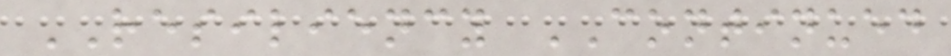RESILIENCY CONTINUED
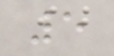5
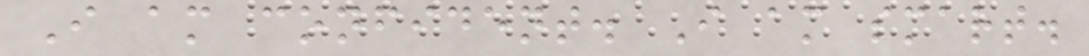I am confident. I am smart.
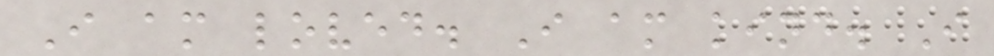I am loved. I am kind. I
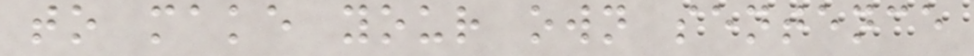to make your own sentence
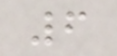6
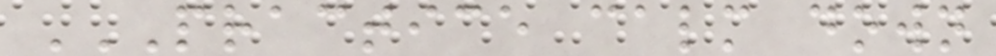PRACTICE CALM DOWN
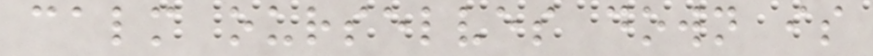calm ourselves down is
